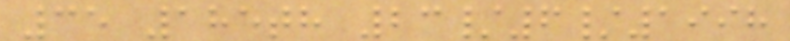35 185th 23/6/1998
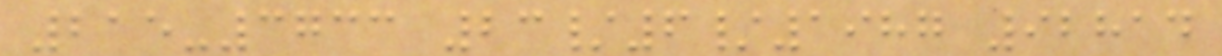215-3733 23/6/1987 92814
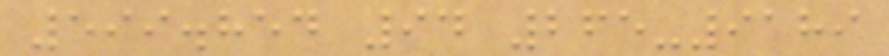599.854 94 265-9189
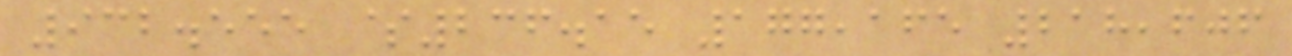932.555 $236.15 177,165 218,606
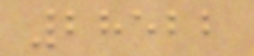28522
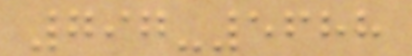797-5688
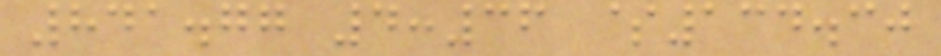841.77 4:36 $134.30
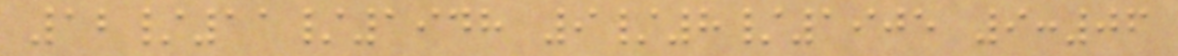12/11/1948 9/8/1905 9:06
